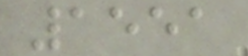1551
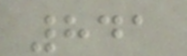841
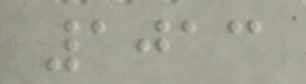1013
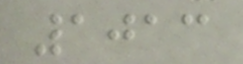1013
